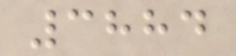3884
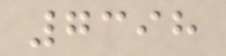7398
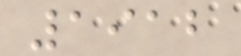1912
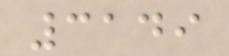3149
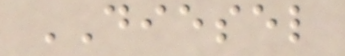DIESEL
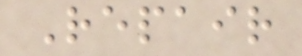Repair
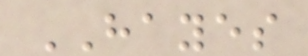HAYES
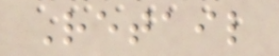Retail
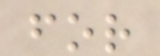for
